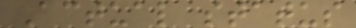Actual status
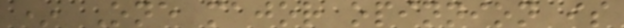* One major opinnion is
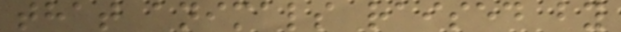that animals raised by
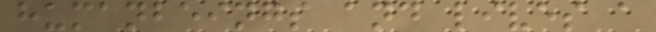humanbeings and lives a
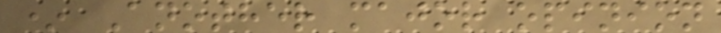* Another major opinion
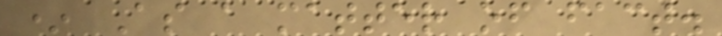* As a matter of fact.
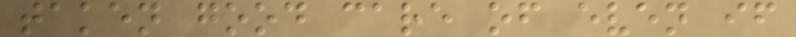taken good care of even if
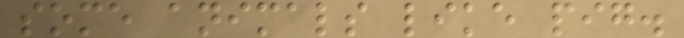some animals like pig.
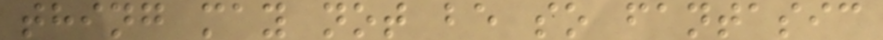thing may not be so fantasic
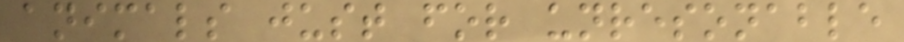animals just for unresonable
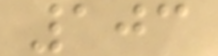103
